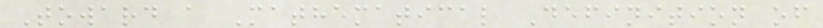Toward a Mathematical Definition of
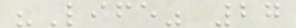"Life" 27
